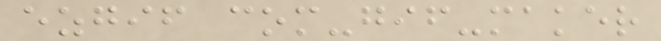ezgif com-gif-maker
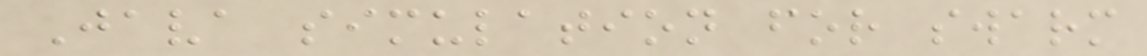Java simulation for swarm
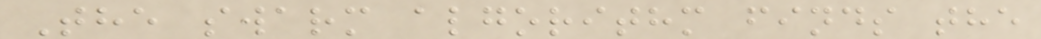The swarm algorithm finds the
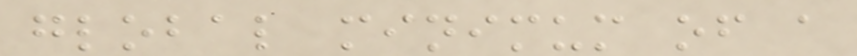global minimum of a
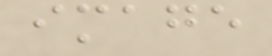image
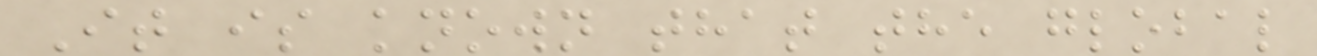It is known that the global
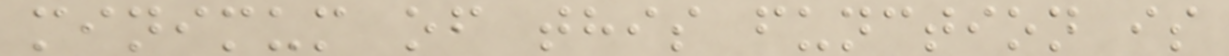minimum of this function is
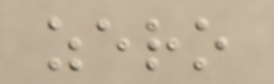zero
